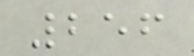256
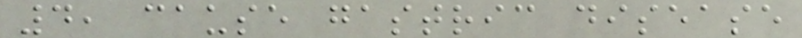4, cause gastric disease
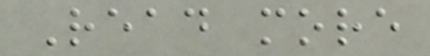Read more
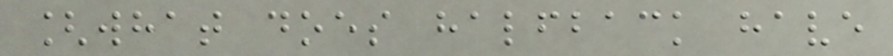[what does halfback have
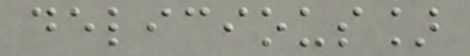delicious]
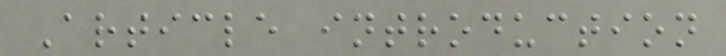Article introduction
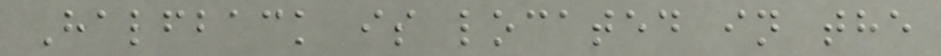Halfback is located in the
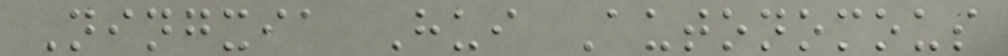Ningxia Hui Autonomous
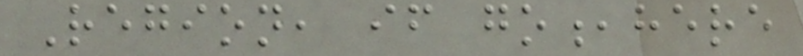Region, if go,here
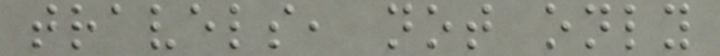travels, not only
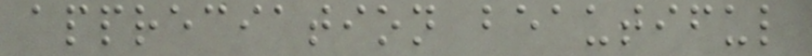appreciation beautiful
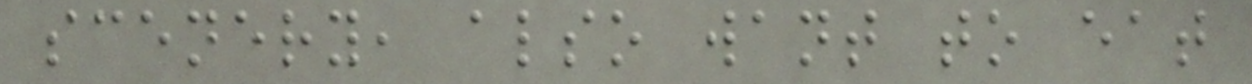scenery, also want to eat
